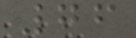76
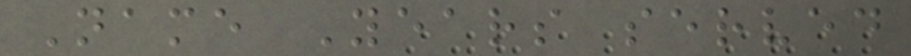Name Years served
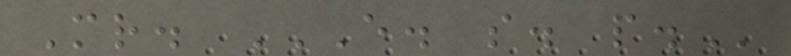Mr. E. S. P.
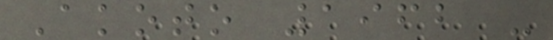Akoto 1962 -
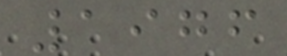1976
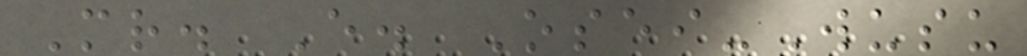Mr. E. Osei-Wusu
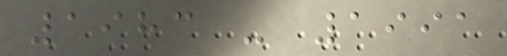1983 - 1991
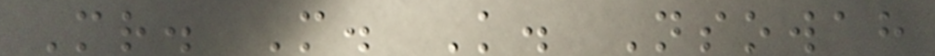Mr. M. K. Nsowah
